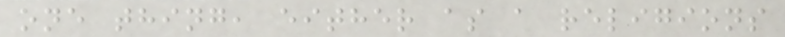one thing, either as a religions
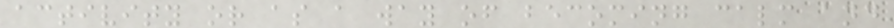activity or as a way of becoming calm and
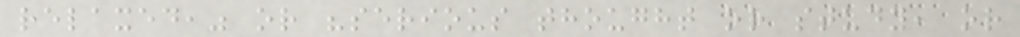relaxed," or "serious thought or study, or
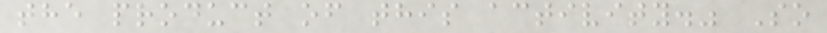the product of this activity." So
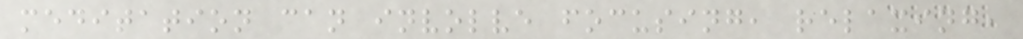meditation can involve focusing, relaxing,
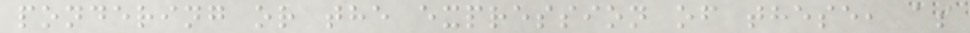pondering or the expression of these, as
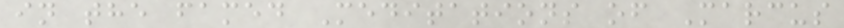in the famed Meditations of Marcus
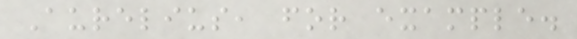Aurelius, for example.
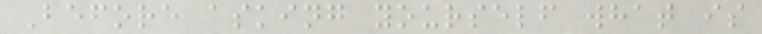Before asking yourself what is
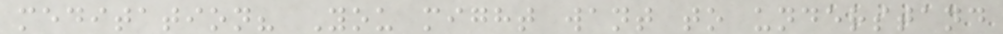meditation? You might want to understand
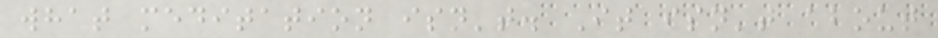what meditation isn't. It isn't about
